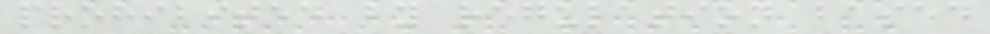prohibited by regulation based
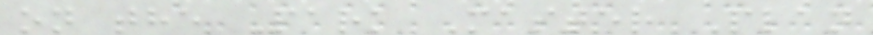on the Park Master Plan
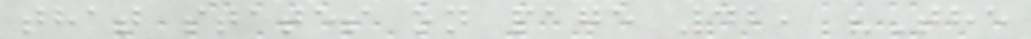that states on page 42, "The
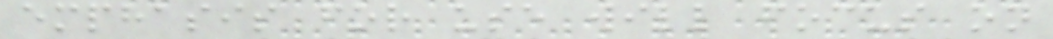emphasis for use will focus on
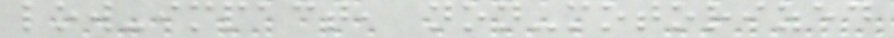low-impact, non-motorized
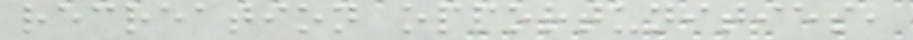recreation opportunities,
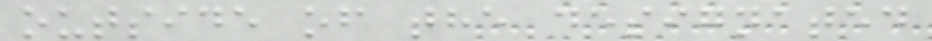outside of the designated
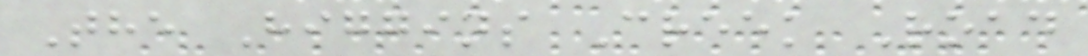The Higgins Creek Road
